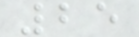25
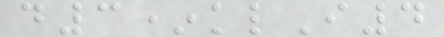d3*klI4
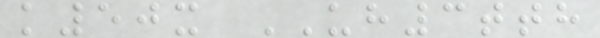k50x UH3tth
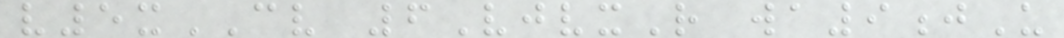v5xCV 6VjvxR wa9jU
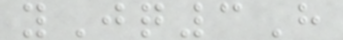yJq3H
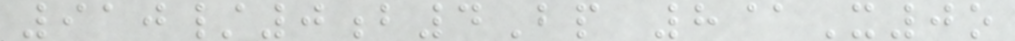910/0b4Bp 8@X0o
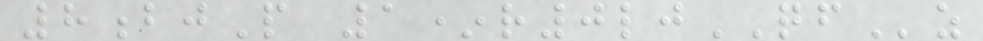8bjP 1*r0ljQFz
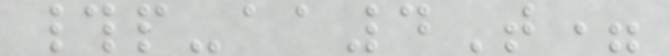#p-aa4T=
